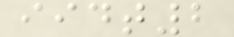iidt2
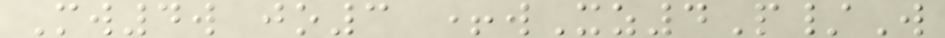Mw4w jo3 +wXz4P/W
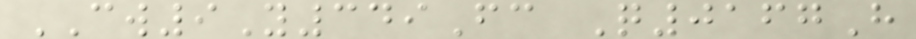CW9Y349Fc Q0167H
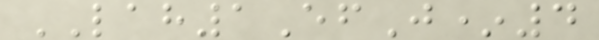LAH1EfJ*4
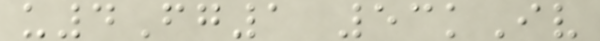u4Fg1 53kIv
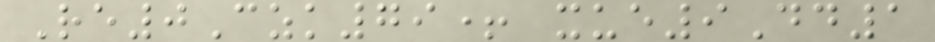Re0Czk79+ xue9Dd1
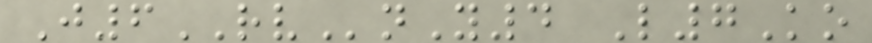J6RVnY4 L7Ko
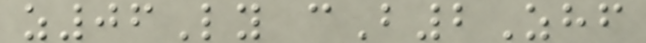z06Ly cB2Zhf
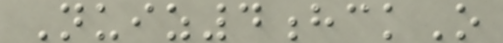Nuiz4hckO
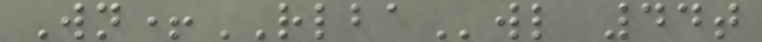Wn+RLBAwl 44t
